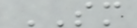SM
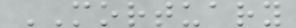MORTUARY
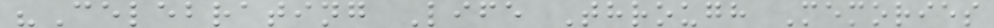"Celebrating Life Through Memories
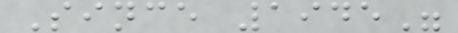Since 1945"
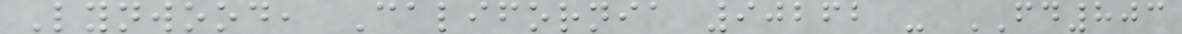Lynwood, California 90262 - FD803
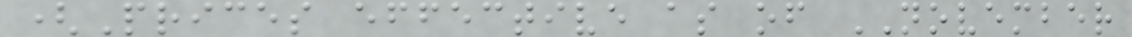(Prices effective as of NOVEMBER
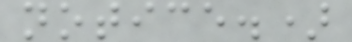notice.)
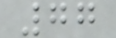77
